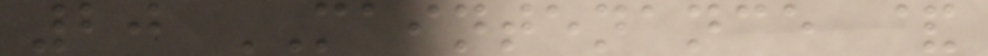20 MAINTENANCE &
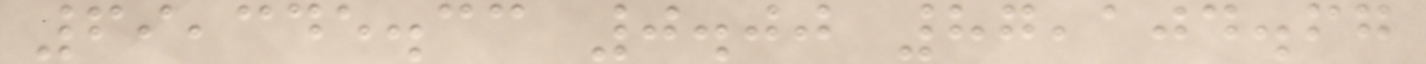69,345.33 0.00 87,104.67
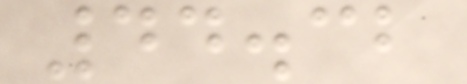44.32
